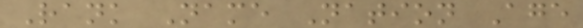Rank Name Nation Age
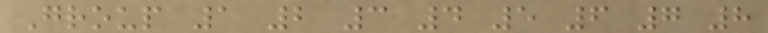Group 1 2 3 4 5 6 7 8
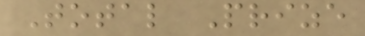Total Prize
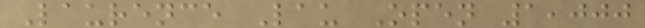Laurence Lau Open 1,000
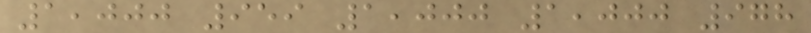1,000 959 1,000 1,000 978
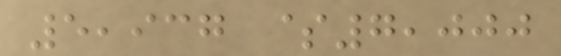5,937 $7,000
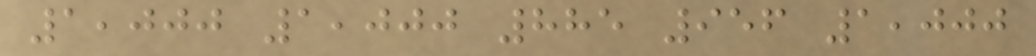1,000 1,000 885 956 1,000
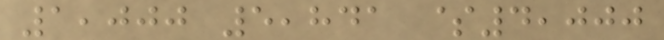1,000 5,841 $4,000
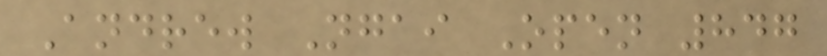Andrew Ngai Open 847
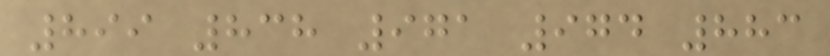899 838 971 974 883
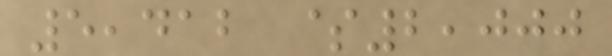5,412 $2,000
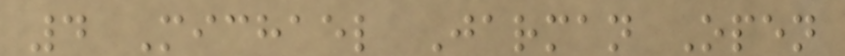4 Michael Jarman Open
